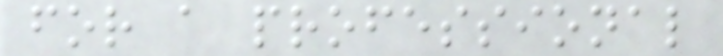for a professional
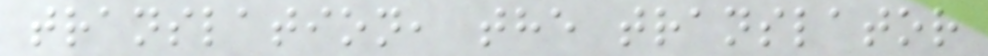translation, the translator
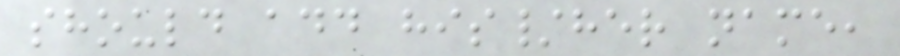should add his/her name,
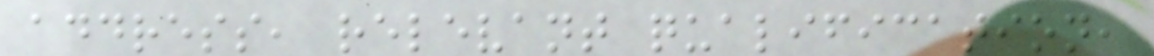address, relevant qualification,
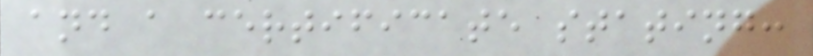and a certificate stating:
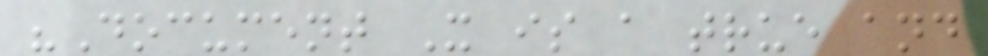"Document X is a true and
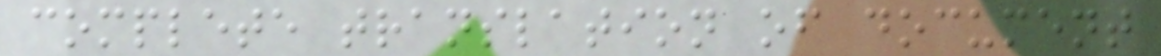complete translation of document
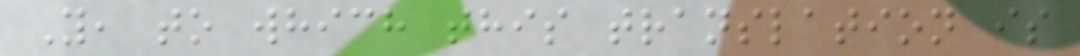Y, to which this translation is
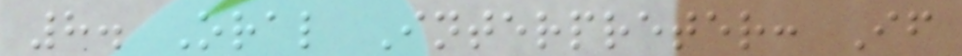8. Oral Interpreter: If
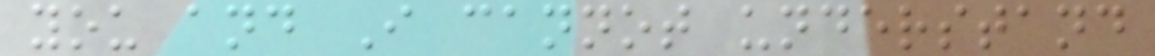you and I cannot understand
